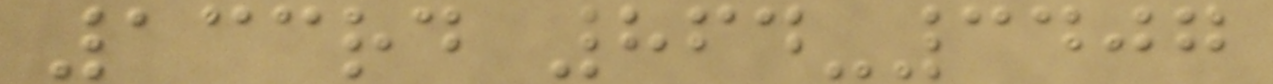133rd 864-3407
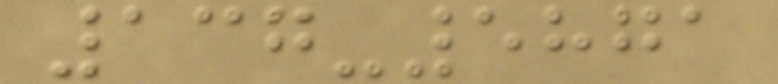137-5871
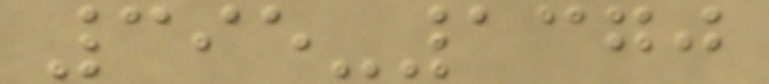395-1370
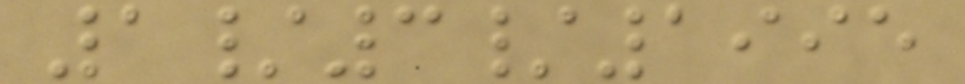1/3/1995
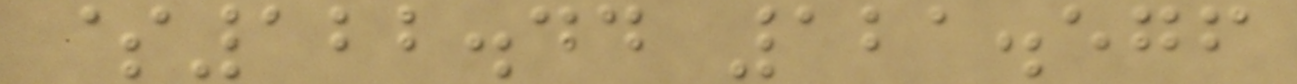$122.44 121.576
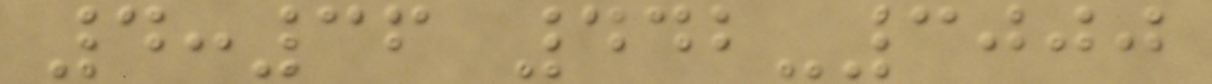4:36 442-3000
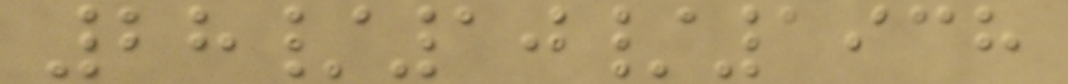28/10/1938
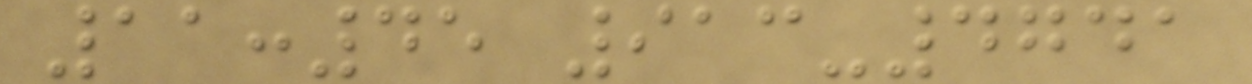11:45 913-4741
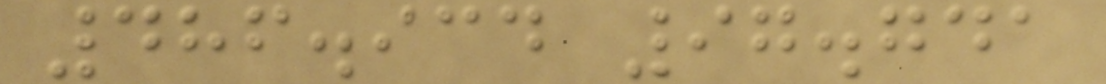486.934 97.741
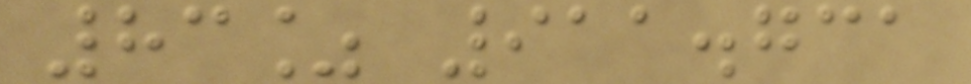83% 911.731
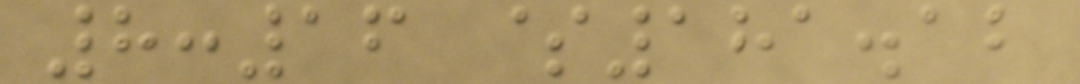8:16 $181.12
